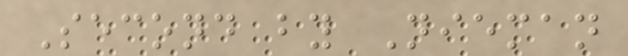Second by Nieman
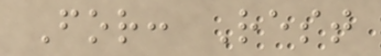For: Rest
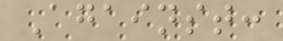Against:
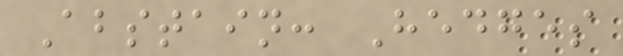Abstain: Hedges
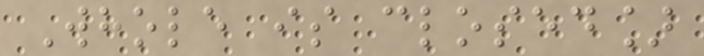Whole is closed]
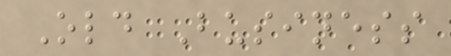Old Business
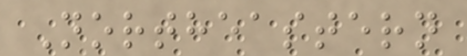Northeastern
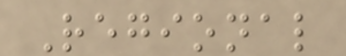Regional
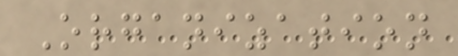Organization
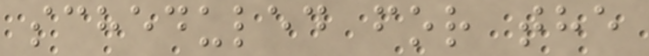scheduled for the
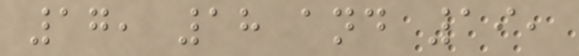17, 18 and 19,
